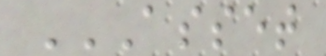ASSET
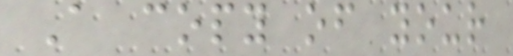A copy of your
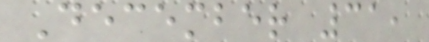December 31,
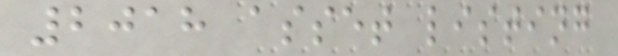2018 asset listing
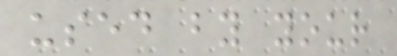used by your
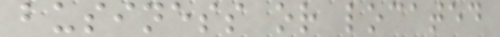business or located
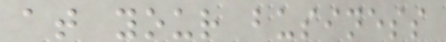at your business
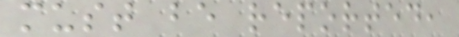must be reported,
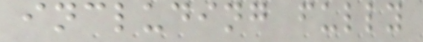including fully
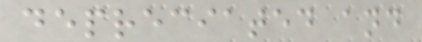depreciated and
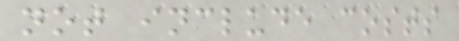not include costs
